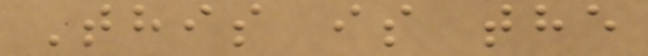This is the
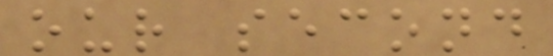our second
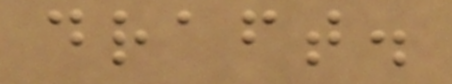draft.
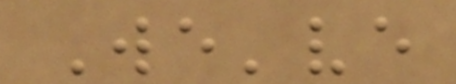We've
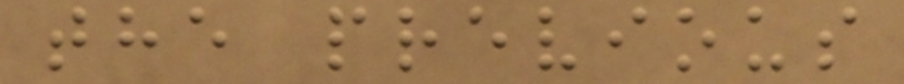the previous
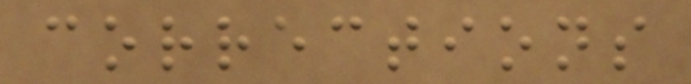corrections
